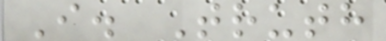I. Truth
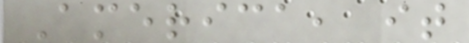America, it
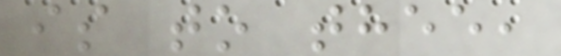is to thee,
